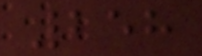258
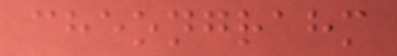cheongrahm
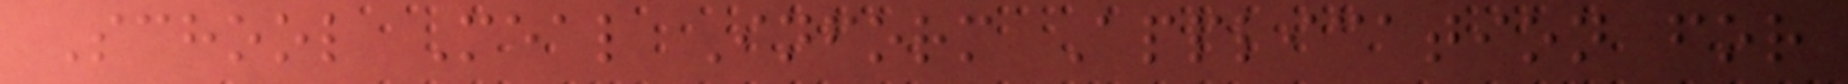School Meal Inform Application for
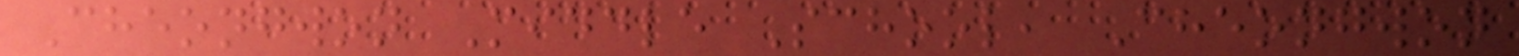Cheongwon Middle School, Cheongwon
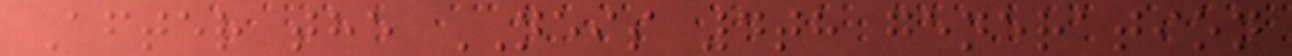After the NEIS 4th generation
